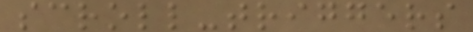scroll-triggers
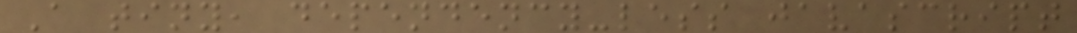A tiny, dependency-less javascript
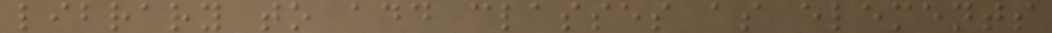library to add classes as elements
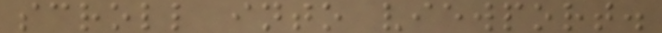scroll into viewport.
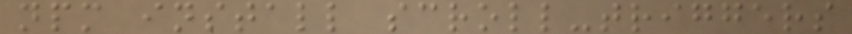npm install scroll-triggers
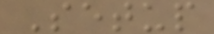Setup
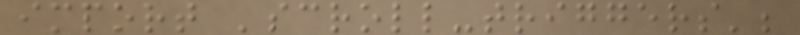import 'scroll-triggers';
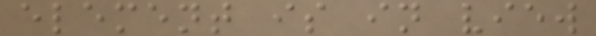element is in view
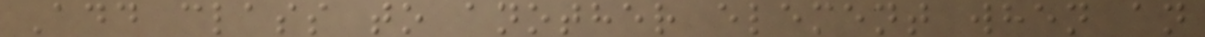Add class to another element when an
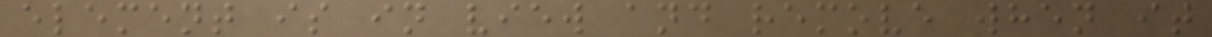element is in view and remove when it
